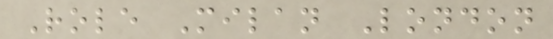Role Milan London
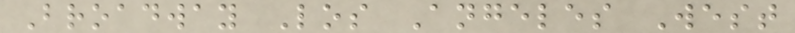Broadway Los Angeles West
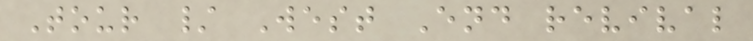Tour / West End revival
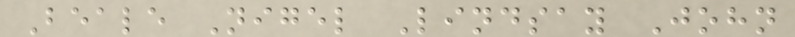Beale Nigel Lindsay John
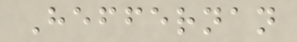Heffernan
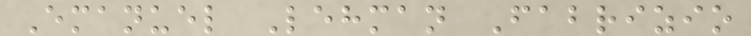Emanuel Lehman Fabrizio
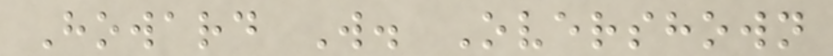Howard W. Overshown
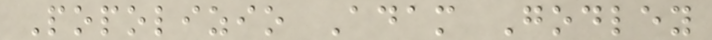Popolizio Adam Godley
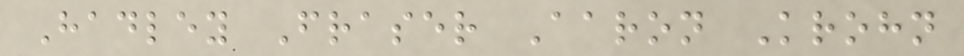Hadley Fraser Aaron Krohn
